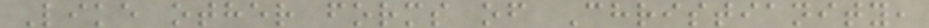Like other forms of Christianity,
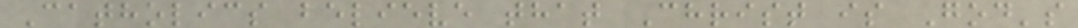Catholics believe that Christ is God's
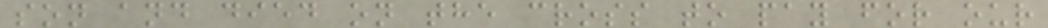son and died on the cross to pay for our
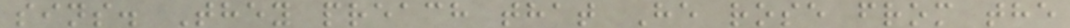sins. They preach that He rose from the
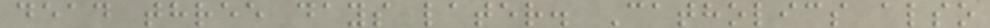dead three days later. Catholics also
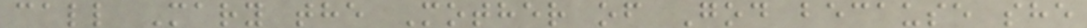call Mary the Mother of God because she
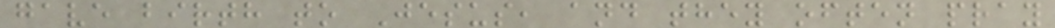gave birth to Jesus, and they often pray
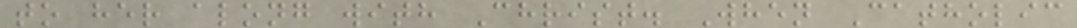to her along with Christ. When Catholic
